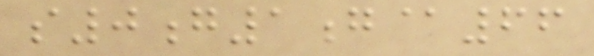s0g1g@66
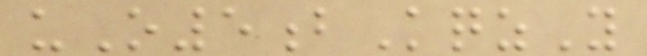uO5bKqzY
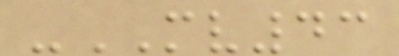-MV43
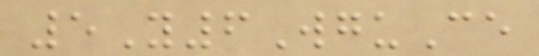5Y6WguCe
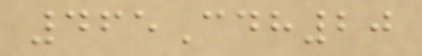465Cdh20
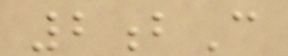2bC
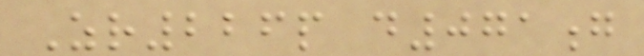Zr226p d071g
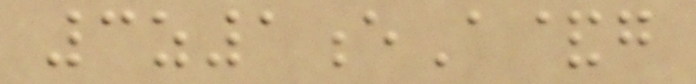3z1eA&g
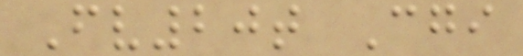Fv20t Cgi
